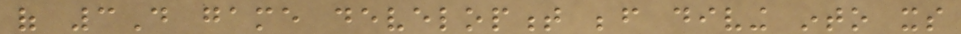of 3D game development before diving into its
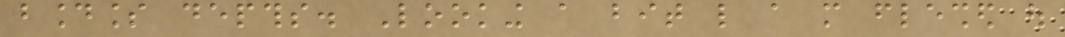boundless depths. Looking a bit like a more fleshed out
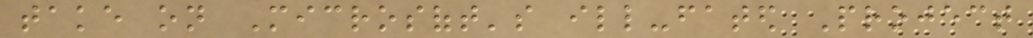take on Microsoft's ill-fated Project
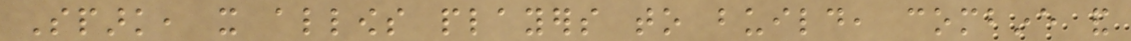Spark, it allows players to build, combine and
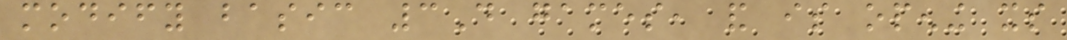modify basic 3D games, and is opening its
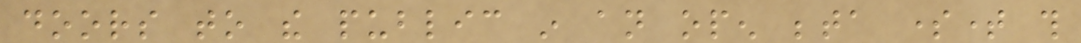doors to the public in an open beta sometime this
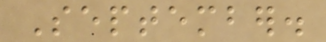September.
